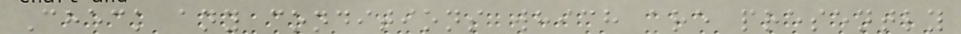Check any conditions which are presently
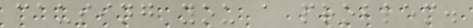causing you a problem.
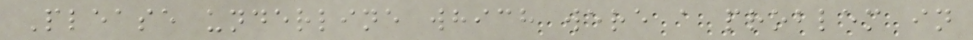Please underline which were a problem in
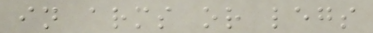in arms or legs
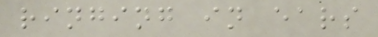ringing in ears
